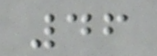46
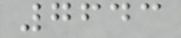7643
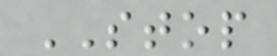STOP
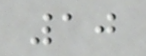10
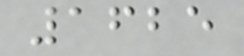1625
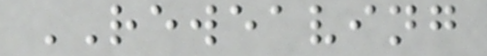REWEAVING
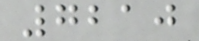7210
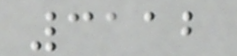3112
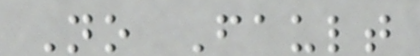No Fault
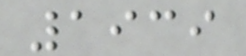1939
